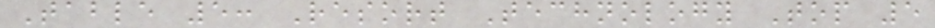Table 5: Resort Technology Top 5
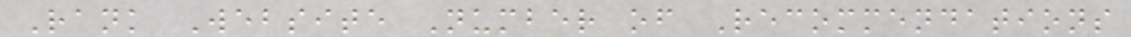Rank Website Number of Recommendations
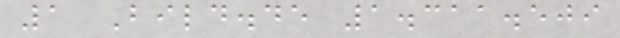1 Bild.de 1.311.509
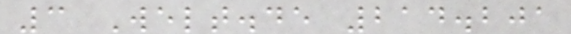3 Welt.de 214.201
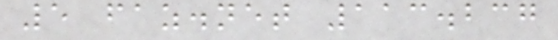5 faz.net 113.237
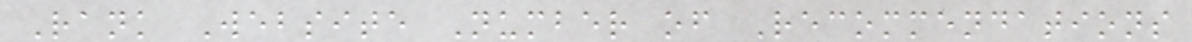Rank Website Number of Recommendations
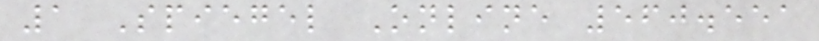1 Spiegel Online 560.551
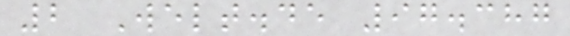2 Welt.de 97.387
